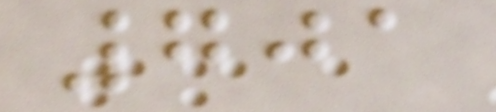701
